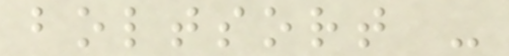boltsort -
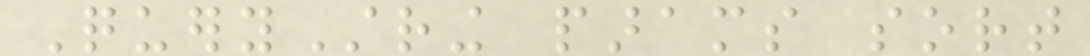QueryString params sort
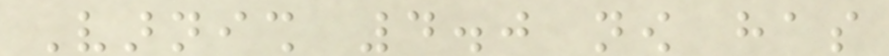Varnish 4.0 now has
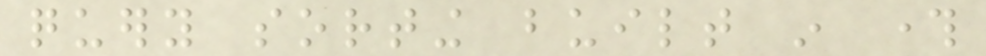query sorting built in through
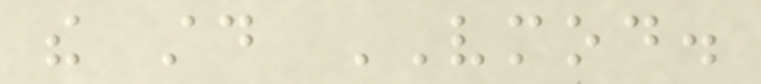the std VMOD.
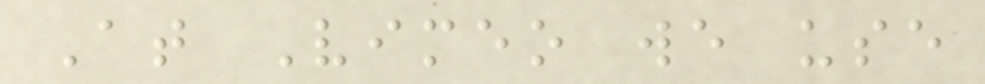At Vimeo we use
